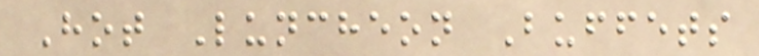Hot Luncheon Buffets
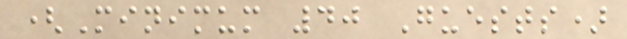(Minimum 40 Guests)
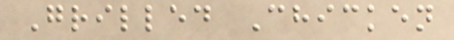Grilled Chicken
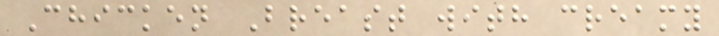Chicken Breast with creamy
